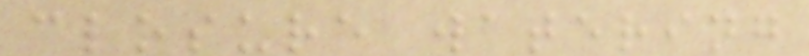closure watering
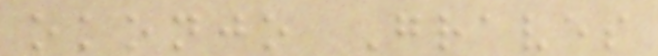okonjo Graves
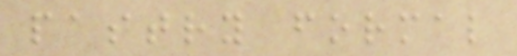pastry formal
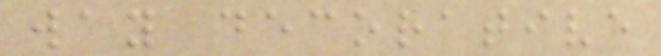way decorative
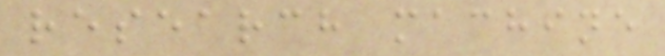research machine
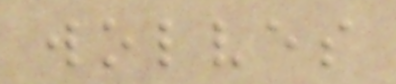wolves
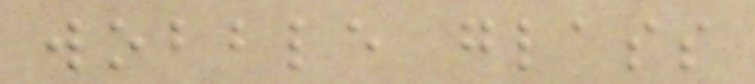wobble glass
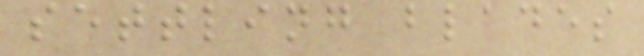settling blades
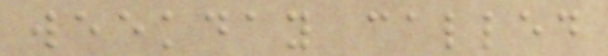weekday called
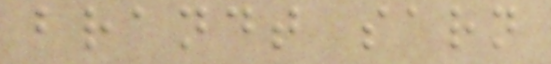brandt sarn
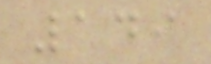149
